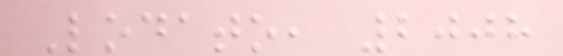Lodato, 2008
